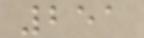251
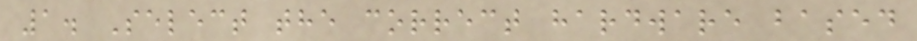1. Select the correct hardware based
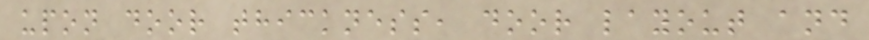upon door thickness, door layout and
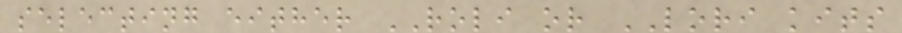selecting either ROLI or LORI kits
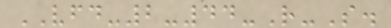VFD-2-44-R-S.
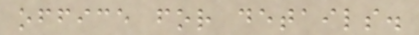office for details.
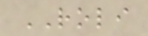ROLI
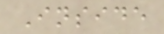Inside
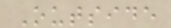Outside
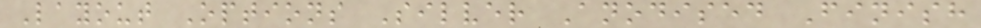Layout Options Silver Anodised Finish
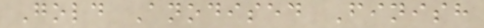Gold Anodised Finish
